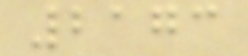2173
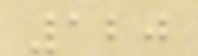120
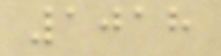1018
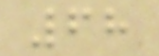68
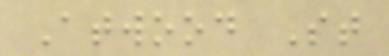Atwood St
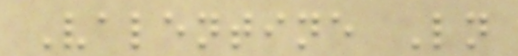Valentine Ln
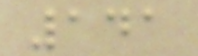141
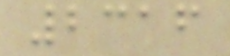2316
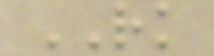RK
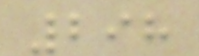298
